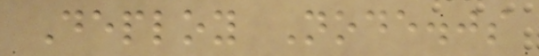Deploy Node.js
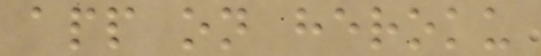app on heroku
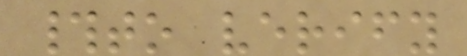#to verify
